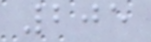205
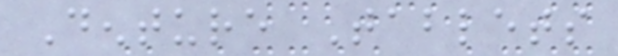Denture Tablets
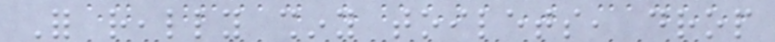For really shiny toilets, drop
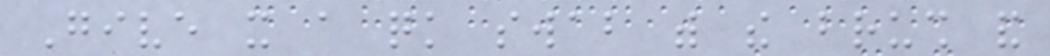Give it a quick swab with the brush and
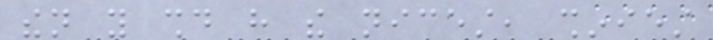then you should have the nicest, shiniest
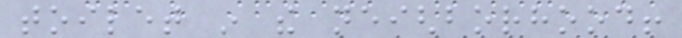toilet in the neighborhood!
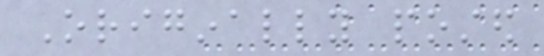Originally posted
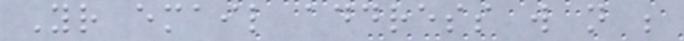Your email address will not be
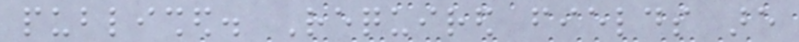published. Required fields are
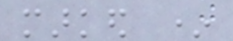marked *
